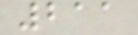211
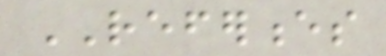REFERENCES
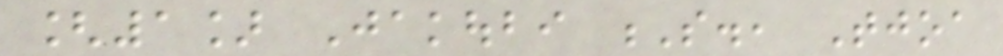[1] Jakoubi S., Tjoa
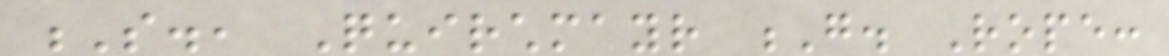S., Quirchmayr G. Rope:
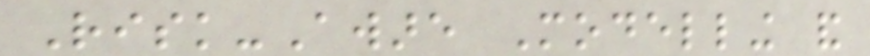Risk-Aware Modelling and
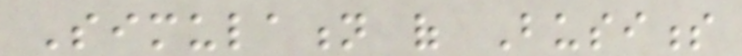Simulation of Business
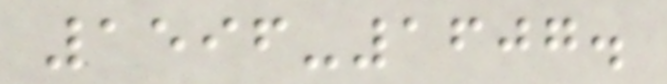1596-1607.
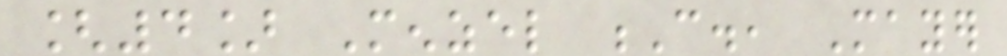[4] Menzel C., Mayer
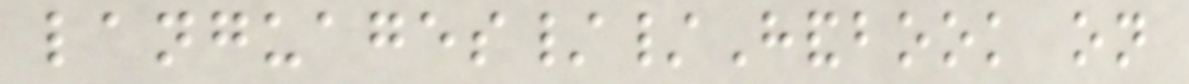languages//Handbook on
